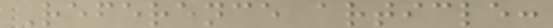Reference article:
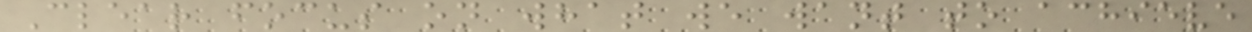Clear focus on what we want to achieve
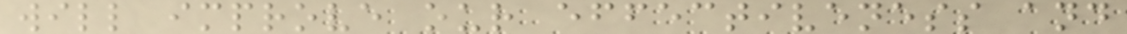will improve our effectiveness and
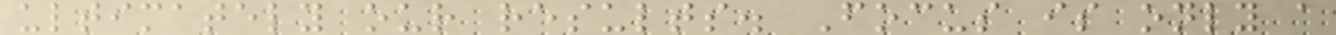ultimately our results. Focus is only a
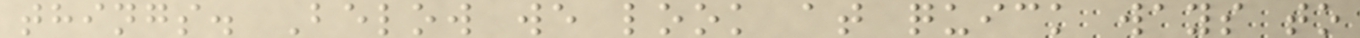things. Below we look at quick ways to
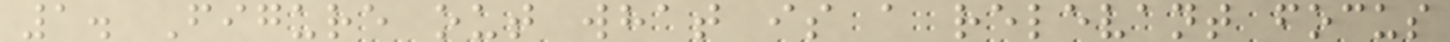1. Figure out what is a relevant focus
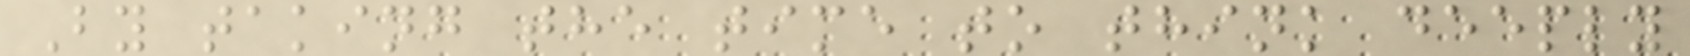By taking the time to think deeply
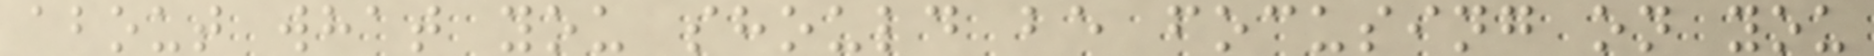about what you should be focusing on you
